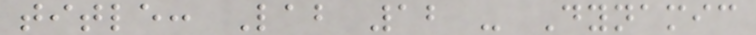title: Lab 12 - Dynamic
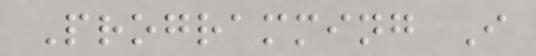Programming I
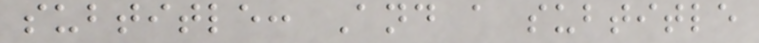subtitle: And a subtitle
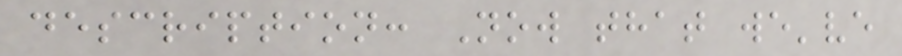description: Now that we've
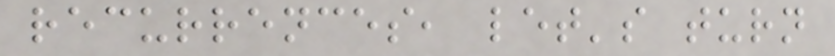recurrences, let's turn
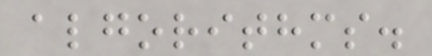algorithms.
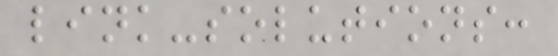link-solutions:
